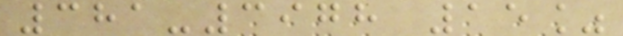381-3978 15%
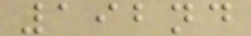192nd
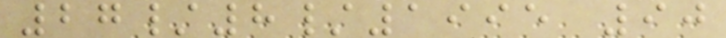27/8/1995 90
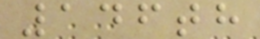146th
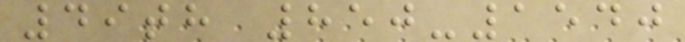49th 850-1540
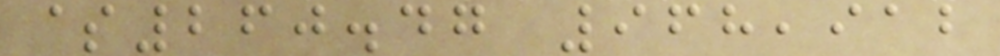$260.47 968,912
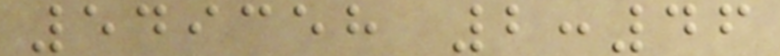549358 2:46
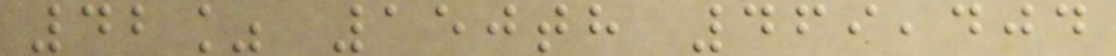42% 150th 469,404
